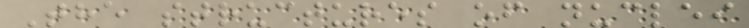The structures of nuclei
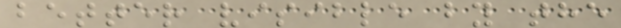better visible by the
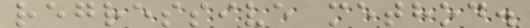regressive method.
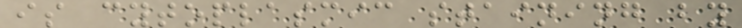is cytoplasmic staining by
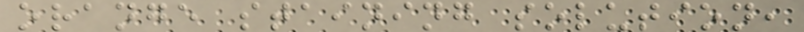orange staining solution,
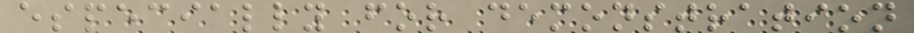especially for demonstration
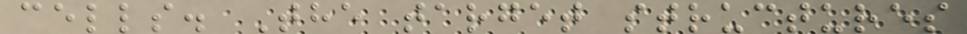cells. The target structures
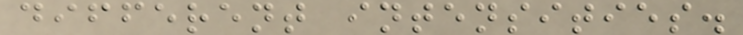different intensities.
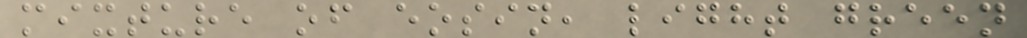mixture of eosin, light green
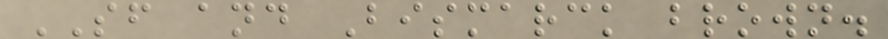SF and Bismarck brown.
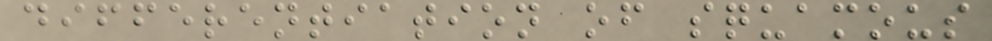differentiation of squamous
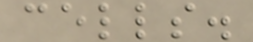cells.
